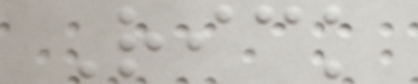Rick
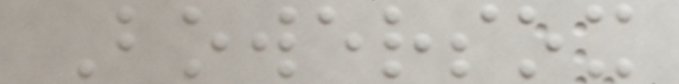Bowersox
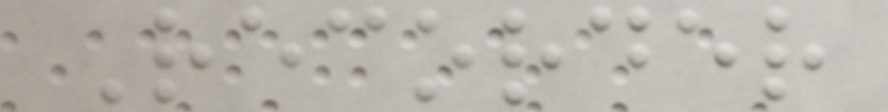Recorder
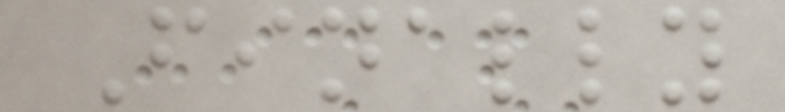Finally
